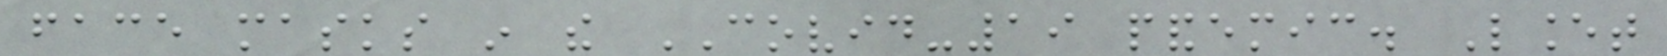face masks in the COVID-19 pandemic. Lancet
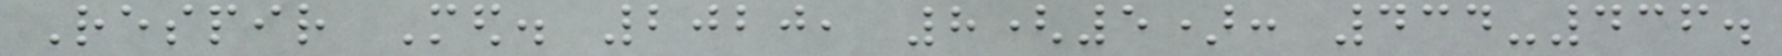Respir Med. 2020, 8(5): 434-436.
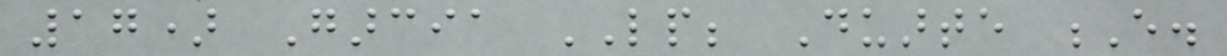17) Garcia LP; Duarte E.
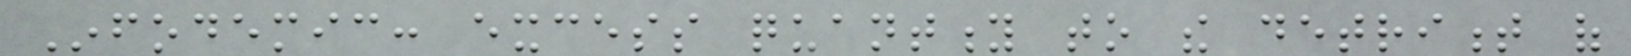Infodemic: excess quantity to the detriment of
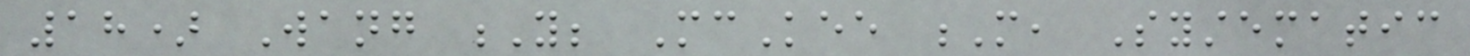18) Wang Y; McKee M, Systematic
